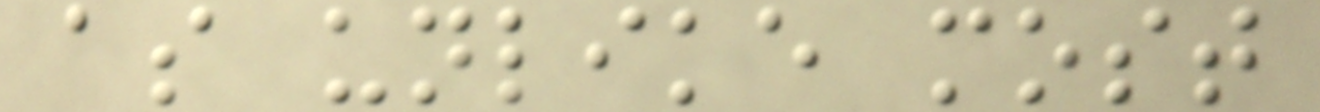as unlike most
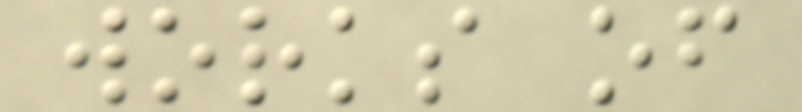works of
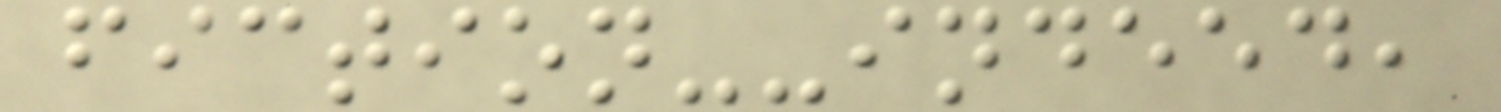fiction--indeed,
